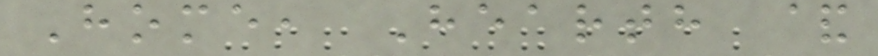Home, Hearth &
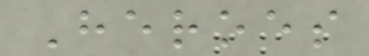Heroes
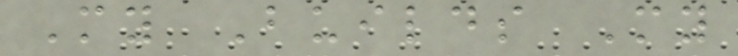My Builds My
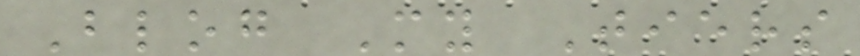Blog My Tiers
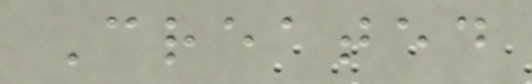Created
